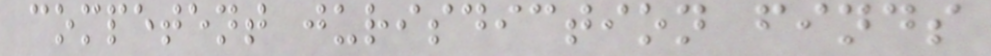competent jurisdiction finds
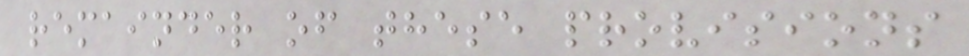remainder of these provisions
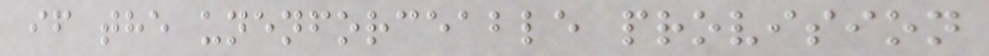if the unenforceable provision
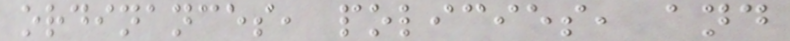ordinances, policies, and
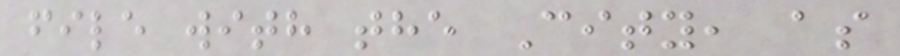file with the City, as
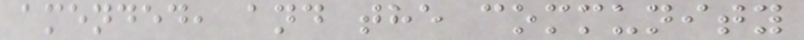amended, and the community
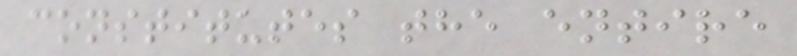constitutes the entire
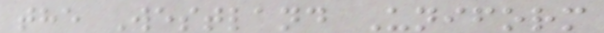the Westland Uniform
